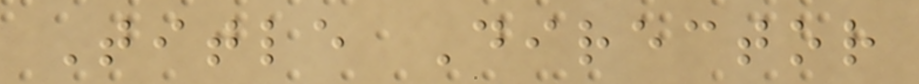Title Director
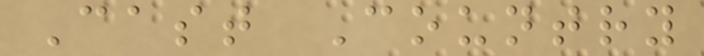Cast Country
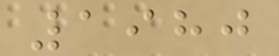1980
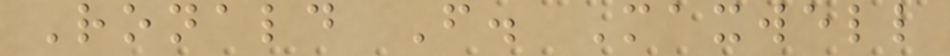Ronald F. Maxwell
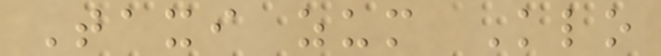Taxi zum Klo
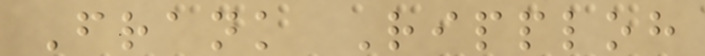Frank Ripploh
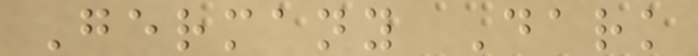Germany Dark
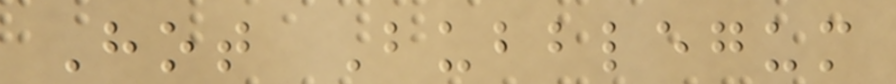Hot Bubblegum
